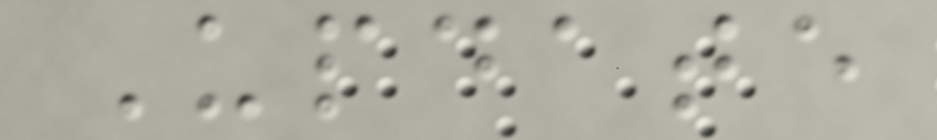Update
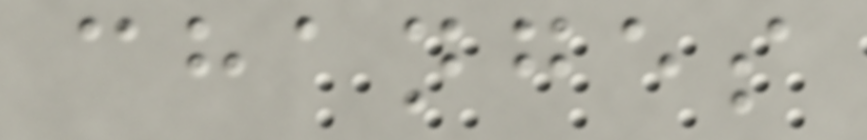changes
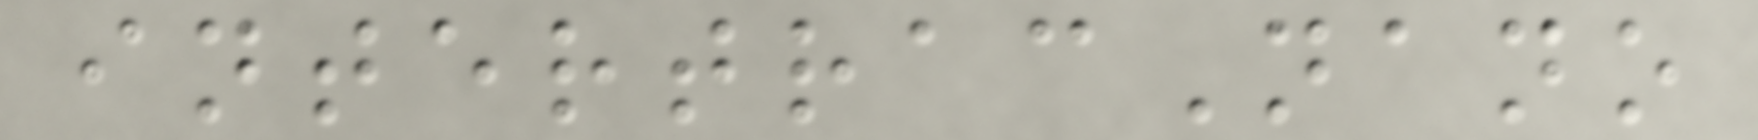intertracNano
